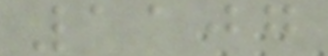1107
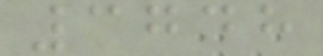3748
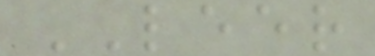LEER
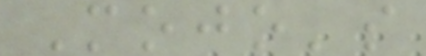Mojo's
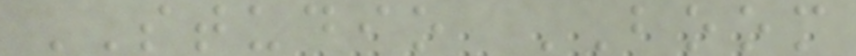STUDIO BOOM
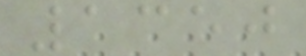1350
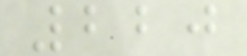220
